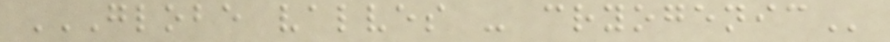GLOBE VALVES - CRYOGENIC
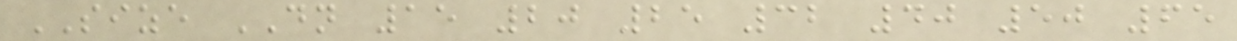SIZE DN 15 20 25 32 40 50 65
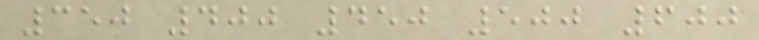350 400 450 500 600
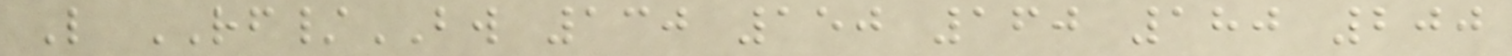L RF/BW 130 150 160 180 200
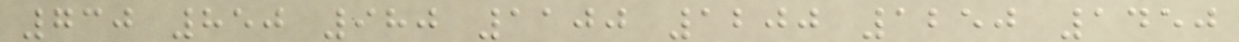730 850 980 1100 1200 1250 1450
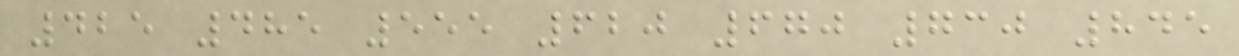425 485 555 620 670 730 845
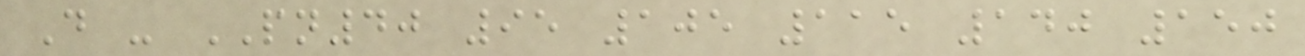D - PN40 95 105 115 140 150
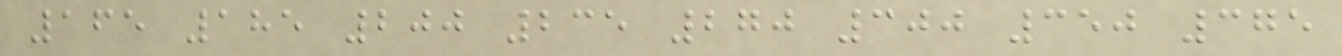165 185 200 235 270 300 350 375
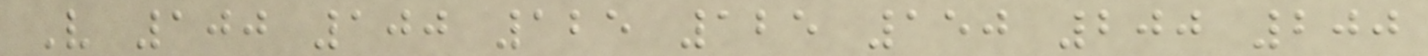V 100 100 125 125 150 200 200
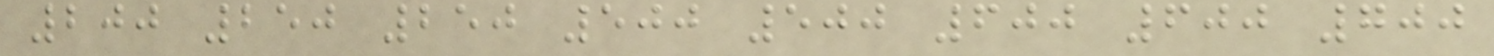200 250 250 500 500 600 600 700
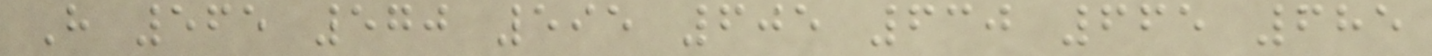H 565 570 595 605 630 665 685
